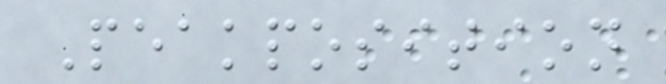Peakposition
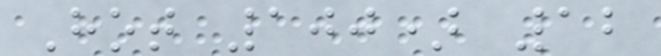Hot 100) 12
